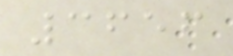3656
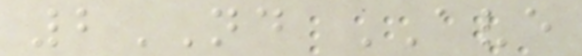2ND AVE
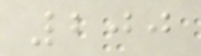200
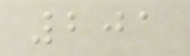201
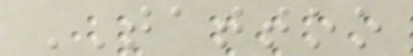TATTOO
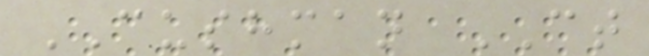CUSHMAN CT
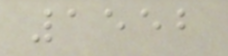1552
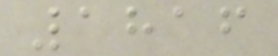1816
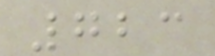723
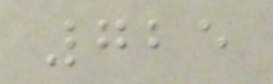725
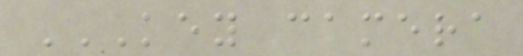KEY CAMERA
